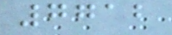7712
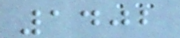1402
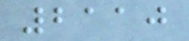2110
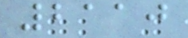2110
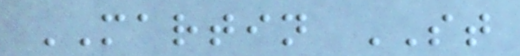MARTIN ST
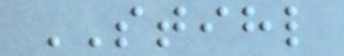STIHL
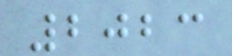2023
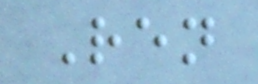Ren
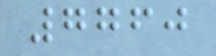7760
